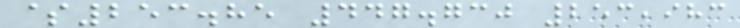$253.85 447.730 253,983
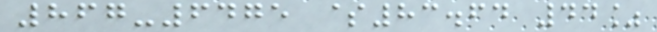867-6475 $83.64 44%
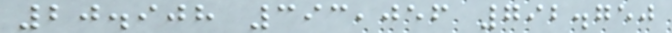20.908 393,056 792.750
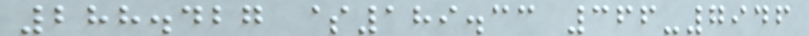288.427 $189.33 366-7946
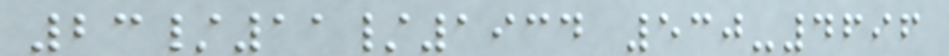23/11/1934 530-4696
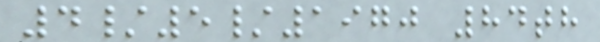4/5/1970 84th
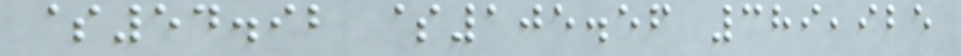$54.92 $105.56 389,925
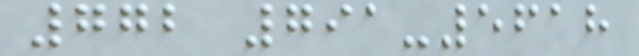772 791-5618
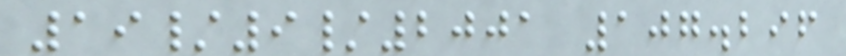19/9/2001 107.296
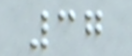37
